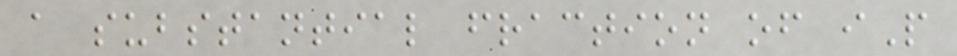a substantial fraction of iP
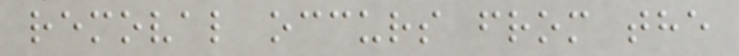removal occurs from the
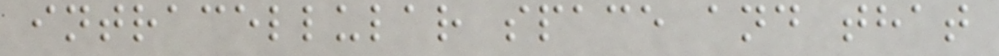intracellular space and that
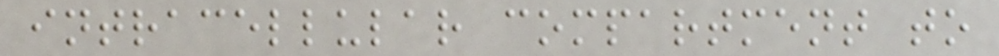intracellular compartment to
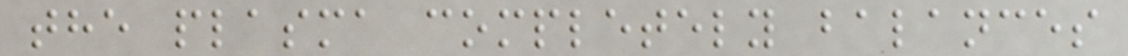the plasma completely balances
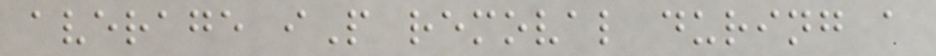average iP removal during a
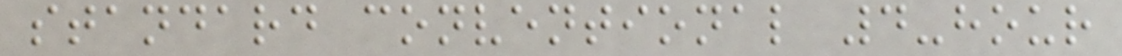standard conventional 4-hour
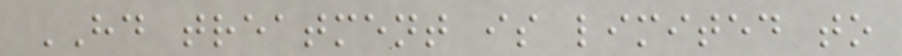HD treatment is limited to
